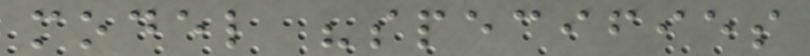model "specifies
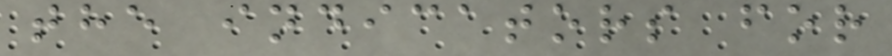the indicators for
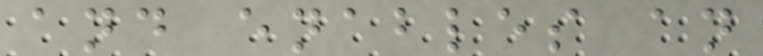and enables an
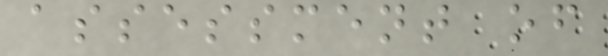assessment of
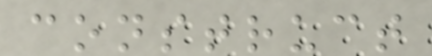construct
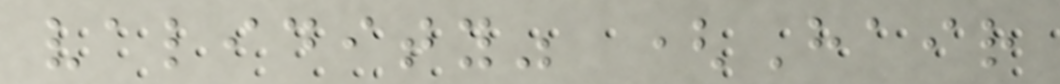validity" (Hair
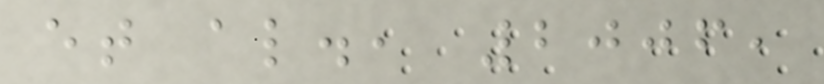et al., 2006,
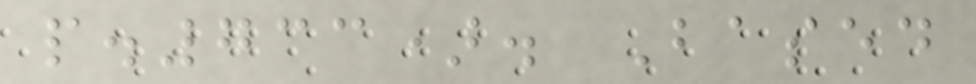p.733). Based
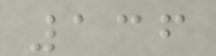136
